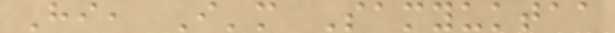Hi, I'm Samyuktaa
